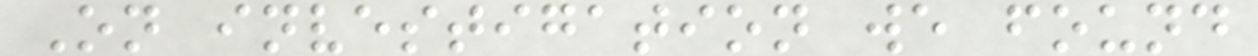On investigation we found
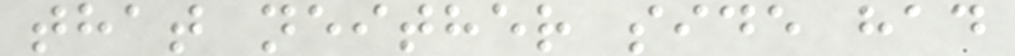that neither side had
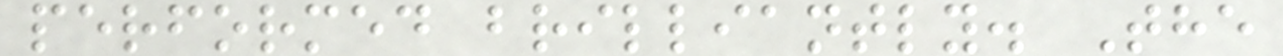performed brilliantly. The
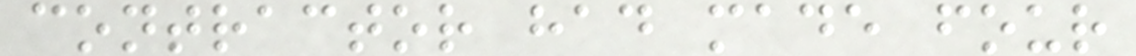contractor had made four
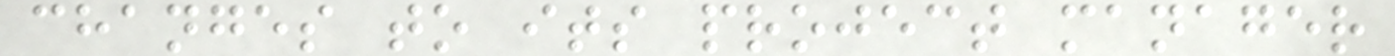changes to its project manager
